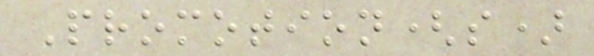Promotion(s)
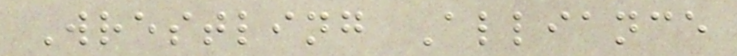Wrestling Alliance
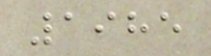1985
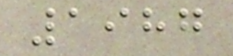1987
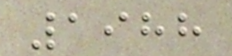1988
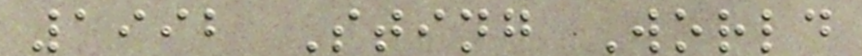1992 Sting World
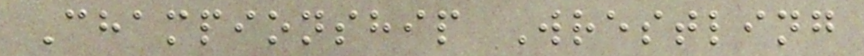Championship Wrestling
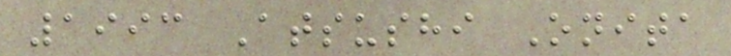1993 Atsushi Onita
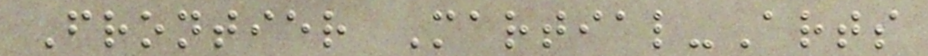Frontier Martial-Arts
